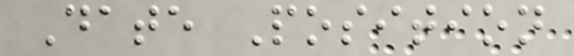Date Position
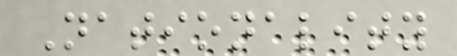Nationality
